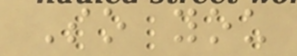So you
